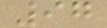97
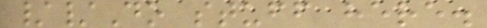//Do stuff here.
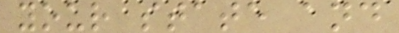your state and
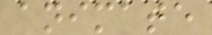animate
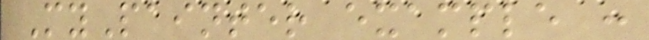MyPainter example :
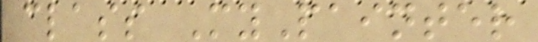class MyPainter
